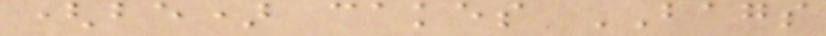(be) cakes BAGS
